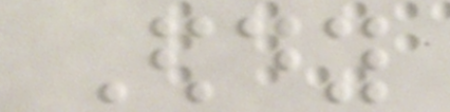Eddy
